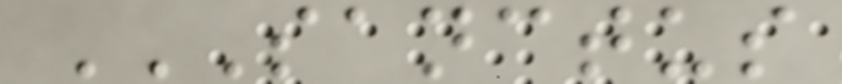SANCTUS
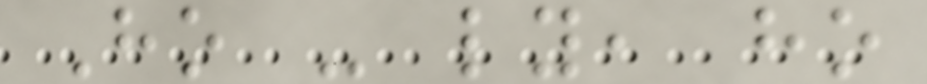Ho - ly, ho
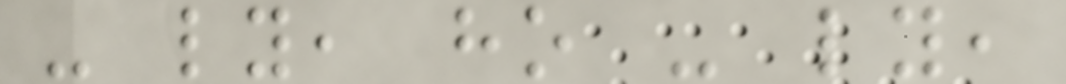- ly, ho - ly,
